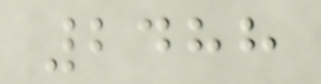2488
